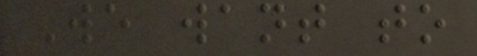We want to
